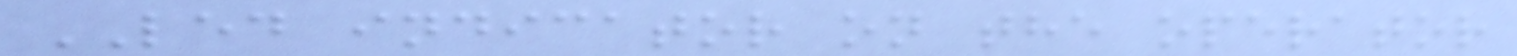LED indicator on the operator
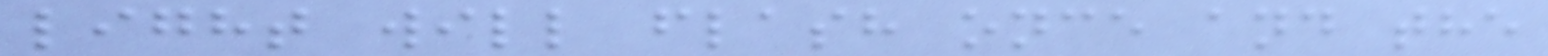light will flash once and the
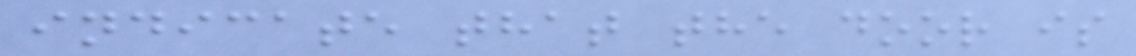indicate that the door is
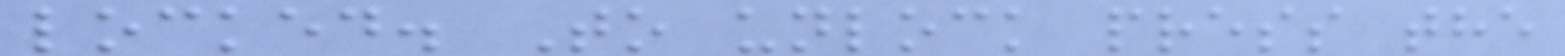locked. To unlock press the
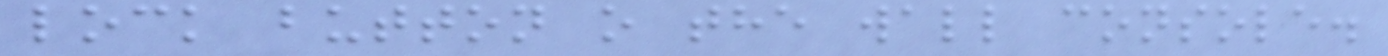lock button o the wall console.
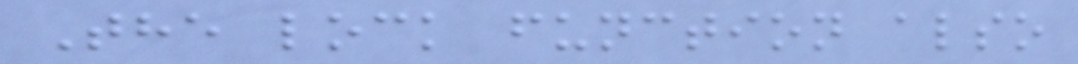The lock function also
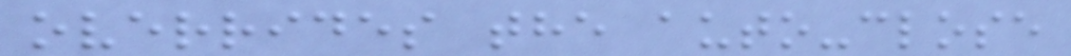overrides the auto-close
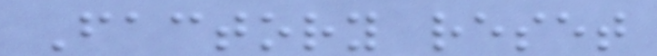Factory reset
